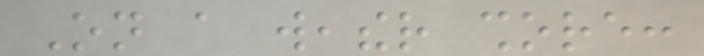On a weather shore:
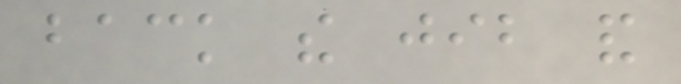back the jib and
